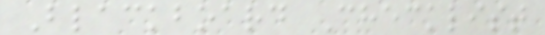Blackboard Checklist
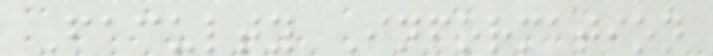Faculty Information
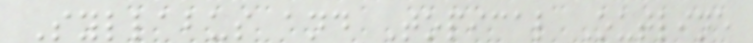Syllabus and Topical Outline
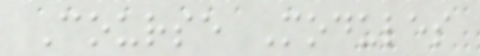Course Modules
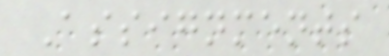Assignments
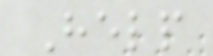Help
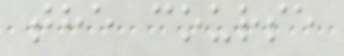the course
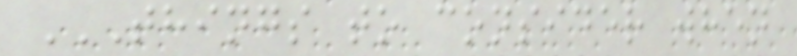THINGS TO CONSIDER WHEN
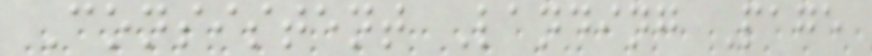Consistent Landing Page
